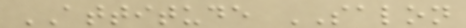ATTITUDE SALON
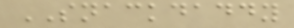SNACKDADDY
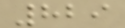829
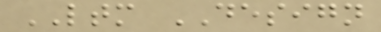LTM DESIGN
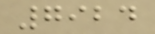7924
